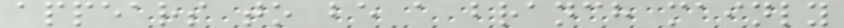appears to be a branch mainly
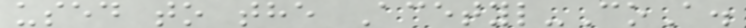used to the Acetyl-CoA.
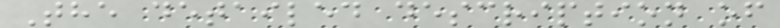The detailed description of
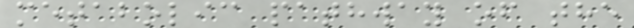metabolic pathway of the
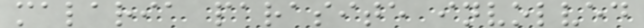malaria parasite involved
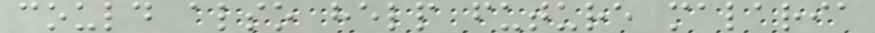could also help future malaria
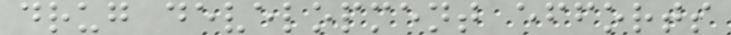drug development efforts
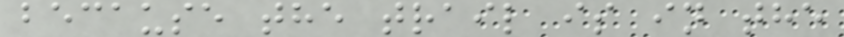because the trail is in the
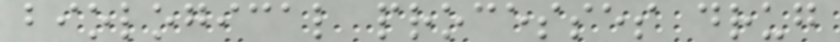biological processes drug
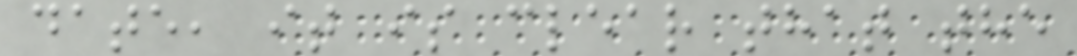date, it is clear that the
